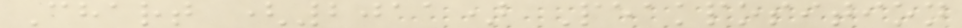Chart (2011) Peakposition
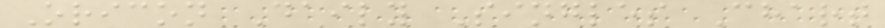Oricon Daily Singles Chart
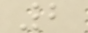2
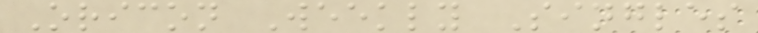Oricon Weekly Singles
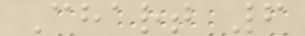Chart 6
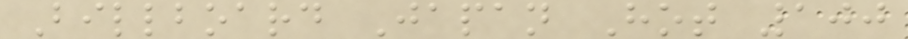Billboard Japan Hot 100
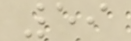59
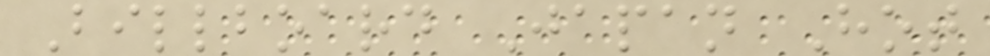Billboard Japan Hot
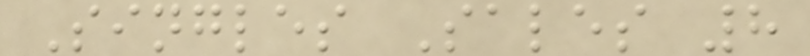Singles Sales 8
